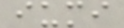iumi
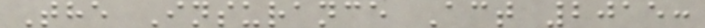The Insurance Act 2015:
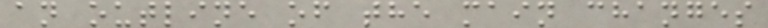an outline of the main changes
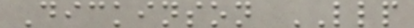Dickinson LLP
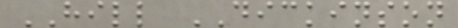HILL DICKINSON
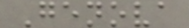Genova
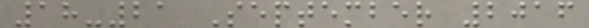18-21 September 2016
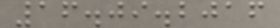16.09.2016
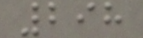298
